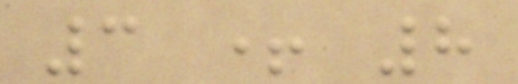3 + 8
